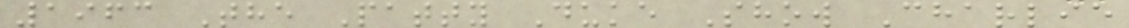1963 The Patty Duke Show Charlie
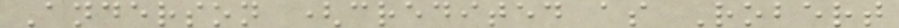Anderson (credited as Robert
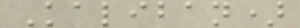Kaliban)
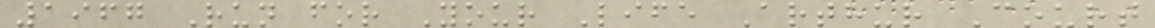1967 Run for Your Life Arthur Court
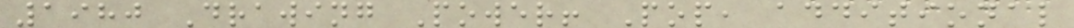1980 Drawing Power! Pop, additional
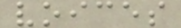voices
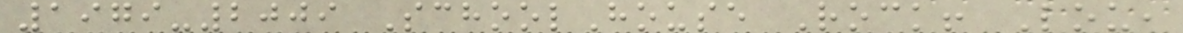1979-2009 SchoolHouse Rock! Lou,
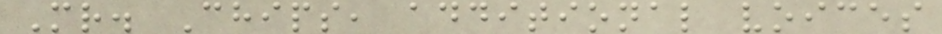Mr. Chips, additional voices
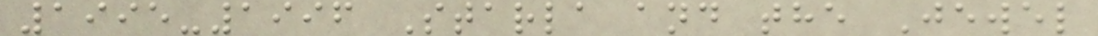1995-1996 Starla and the Jewel
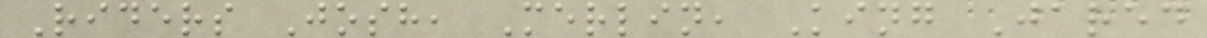Riders Josh, Merlin, King Jared
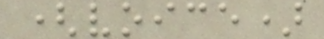(voice)
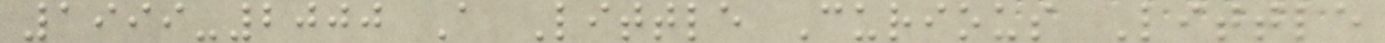1999-2000 A Little Curious Little
